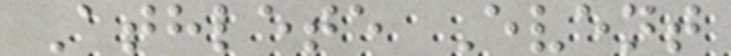Athlete Event
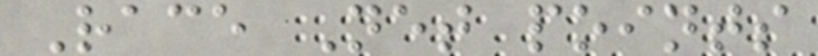Race Net points
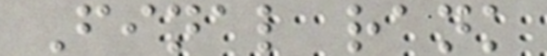Final rank
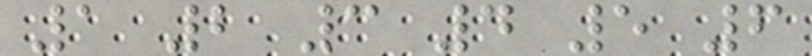1 2 3 4 5 6
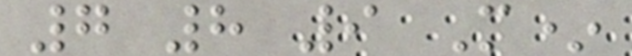7 8 9 M*
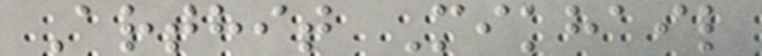Arthit Mikhail
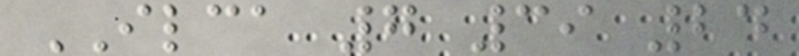ILCA 7 39 24
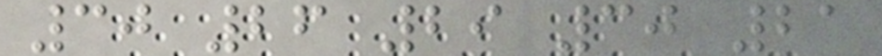30 26 29 30 21
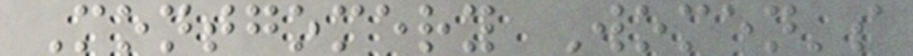Montgomery Women's
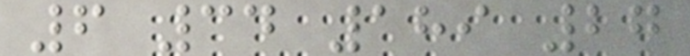6 34 189 27
